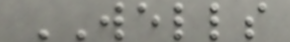WELLS
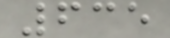635
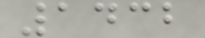1432
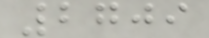2709
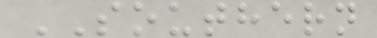SOUTHERN
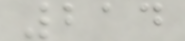214
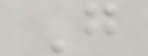G
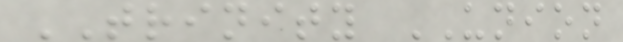TRINITY UNION
